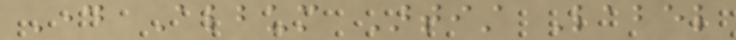Day Album Artist Label
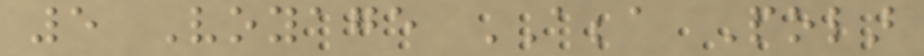5 Voyage ABBA Polar
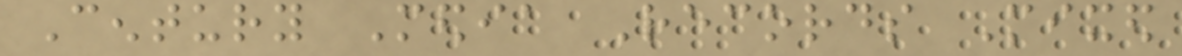Century Media Records Mixed
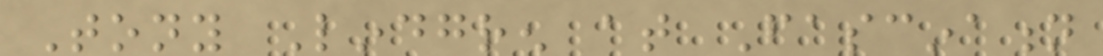Tony Lindgren at Fascination
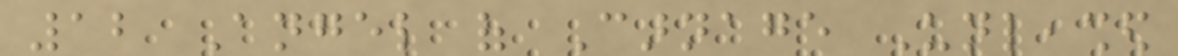12 Angel of Carnage Unleashed
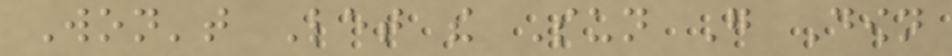Won't Let the Sun Go Down
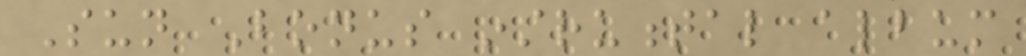Sun Bonus instrumental album
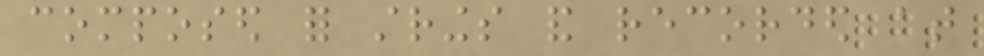composed for strings and recorded at
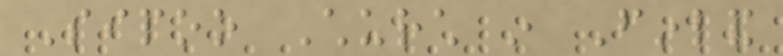Sipoo Church in Finland
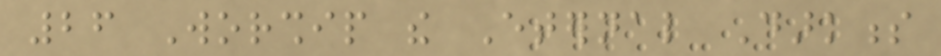26 Worship the Eternal Darkness
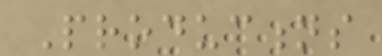Productions
